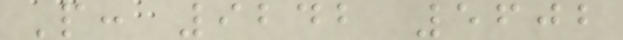P: 9242 5602
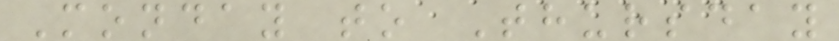Monday to Thursday
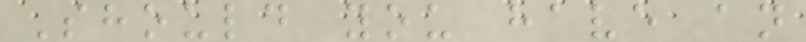Should you have an
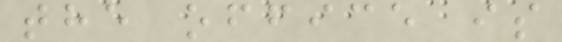the office is
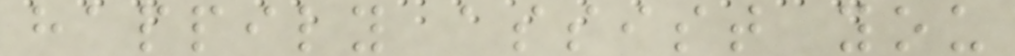happily assist you
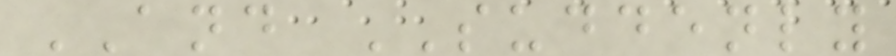AND SUDDENLY
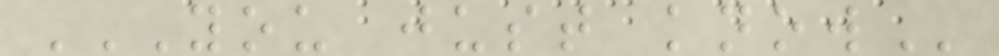YOU JUST KNOW
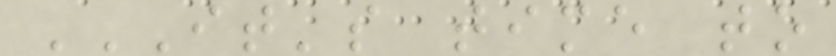IT'S TIME TO
